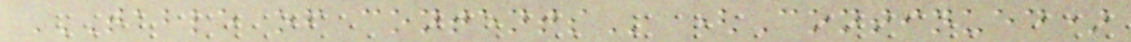TABLE OF CONTENTS (Continued)
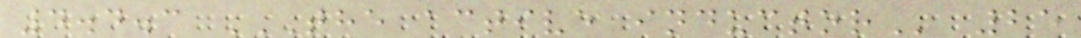4.4.3 THE ACTIVE INDUCTOR 25
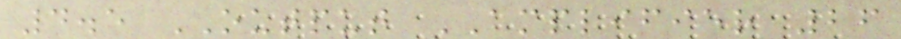4.5 OUTPUT AMPLIFIER 26
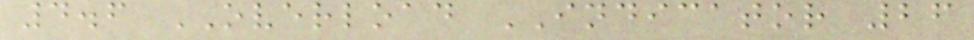4.6 OVERLOAD INDICATOR 26
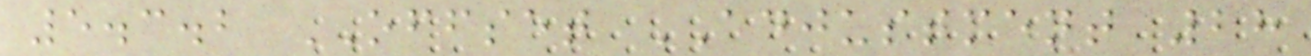5.3.2 OFFSET ADJUSTMENT 28
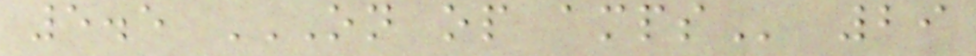5.5 ON OP AMPS 29
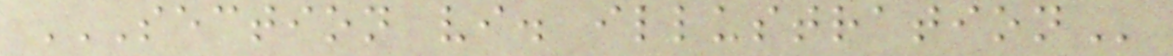SECTION VI. ILLUSTRATION
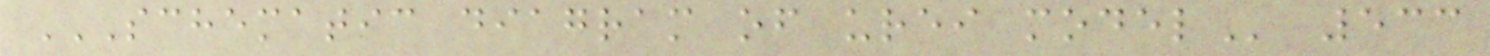SCHEMATIC DIAGRAM OF UREI MODEL 533
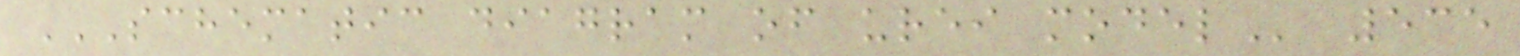SCHEMATIC DIAGRAM OF UREI MODEL 535
